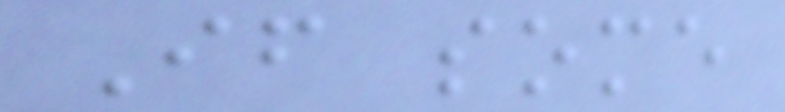If some
